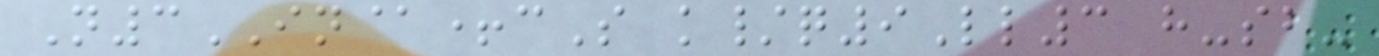N3IN@+cS k/q9Ll3 h-sb-
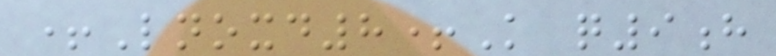+Lnoxd8+K q9h
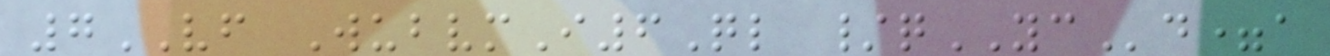7VF WubvmI6Ql /qYCd=a
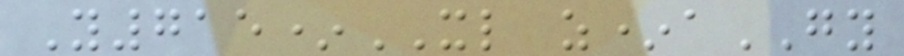Y715*XL z*aGY
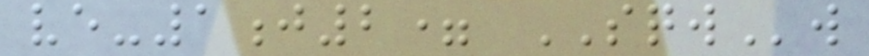ve-1j2= SQWw
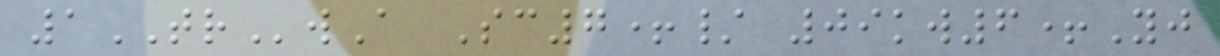1TRwA Sc7+/ 09kw6+Yj
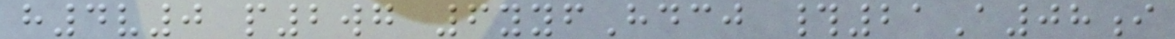h4v0 p2wg 6yyfHdcj #21A08i
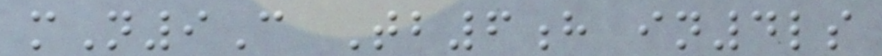mN9C Tb6h in4ls
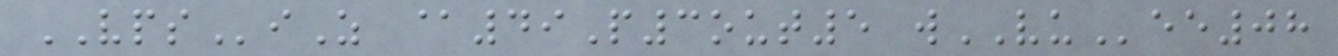VPSiZ @49P3out5 wVUee08
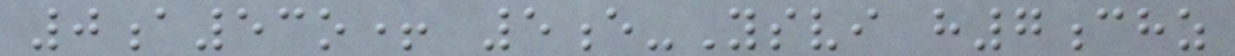0a53o+ 5e-Ysvi h7chz
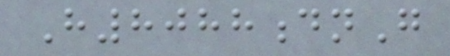H8088dnG
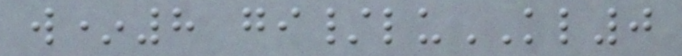w*8 gi/luKL0
